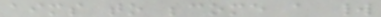aims to become a world
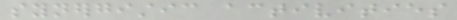synergistic activities
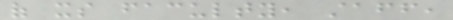of its faculty, staff,
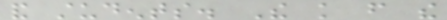and students. The knowledge from the
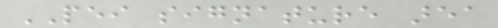PEI signature area
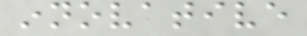innovative
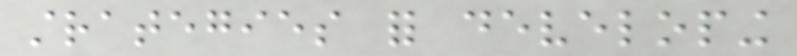strategies for developing
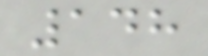148
